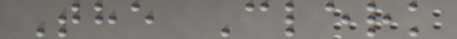The Clerk
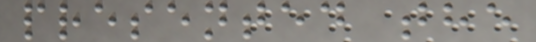presented the
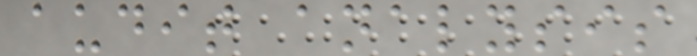audit analysis
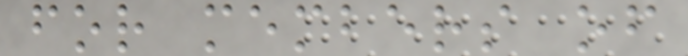for members of
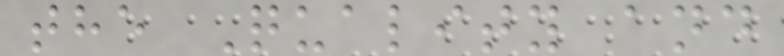the Quality and
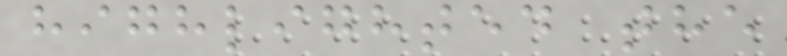highlighted the
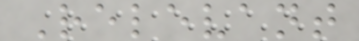Relevant
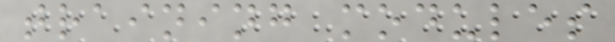training modules
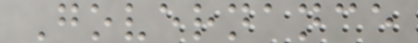Governance
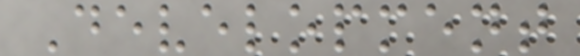Development
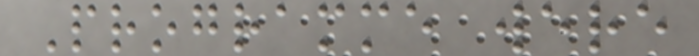Programme were
